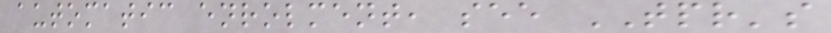automatic enrolment, see TPR's
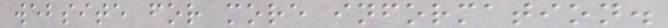website for more information.
